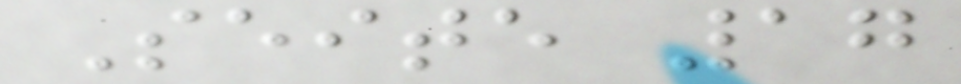Seite 17
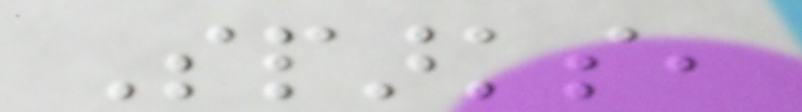Sparks,
